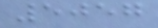5057
